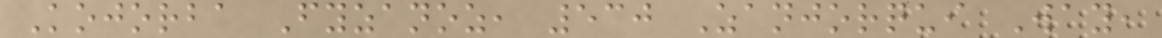Kojorba Fyzanoz, 530 Zanjorqui Way,
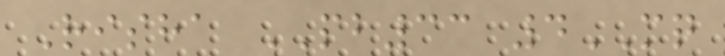Risha PB33 4MQ
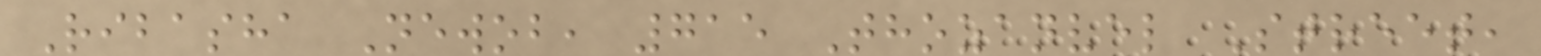Ribasha Newob, 715 Thozanvel Street,
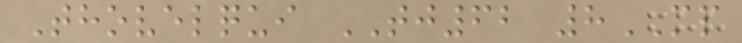Thovelqui TJ62 8MP
